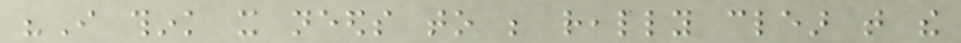"I think it needs to be really clear that the
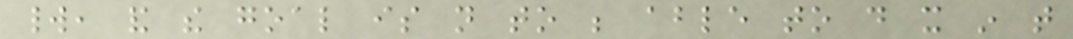world, and the goal is not to be able to do it in that
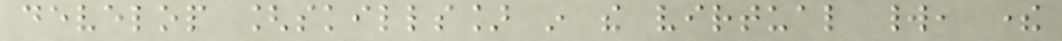develop [skills] in the virtual world, there
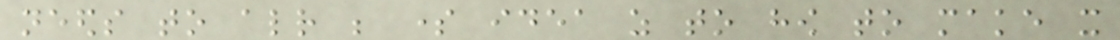needs to already be some idea as to how to make it
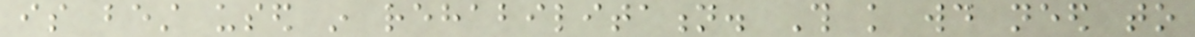is best used in rehabilitation. This knowledge would need to
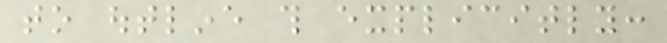to outline this explicitly:
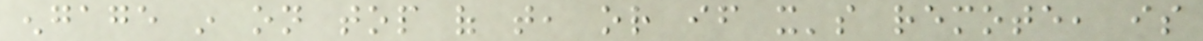engage in on top of that, or if it's remote, is
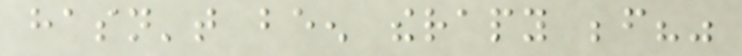hasn't been therapy before?"
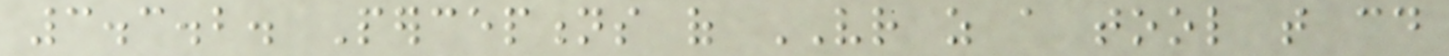3.3.2. Perceptions of VR as a tool that could
